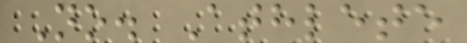No. Athlete
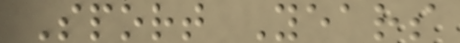Sport Years
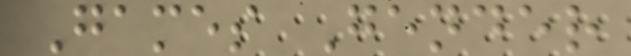Games Gender
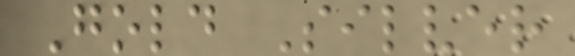Gold Silver
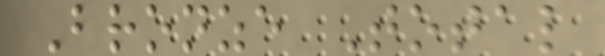Bronze Total
